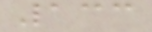133
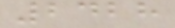2428
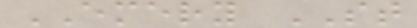EMERY ST
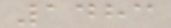1483
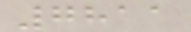7811
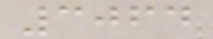3064
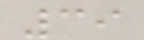39
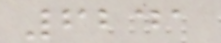6241
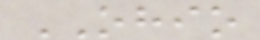OHIO
